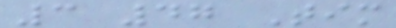3 47 Tim
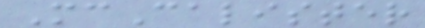McCalister
